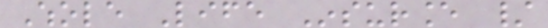Whole Life Insurance /
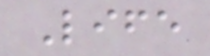Life
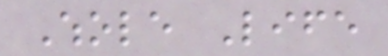Whole Life
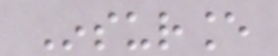Insurance
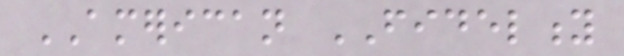AMERICAN FIDELITY
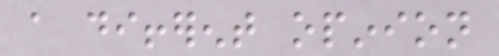a different opinion
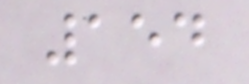154
